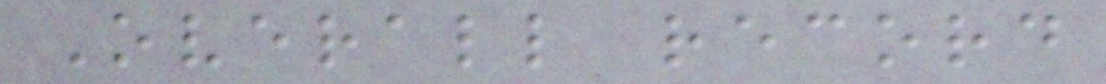Overall record
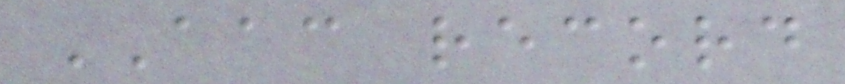AAC record
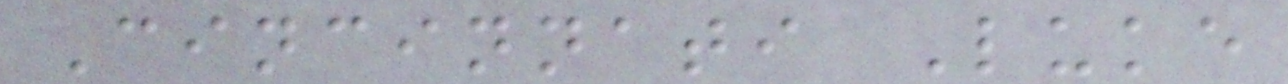Cincinnati Luke
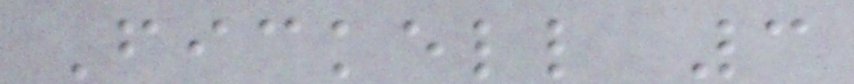Fickell 3
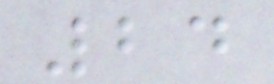24
